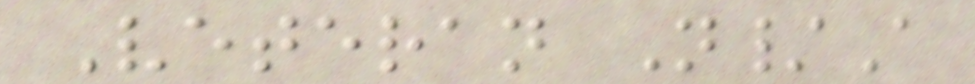Veteran N/A
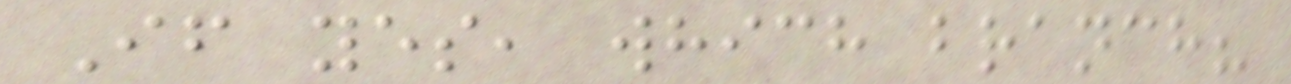If yes, which branch?
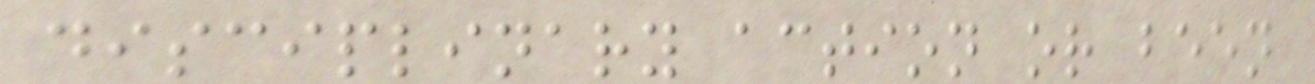disciplinary action or been
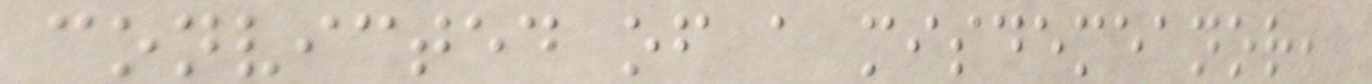convicted of a misdemeanor,
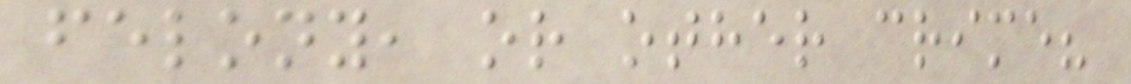felony, or other crime?
